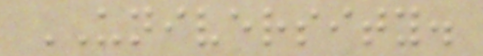UNIVERSITY.
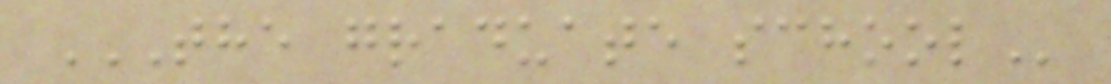THE GRADUATE SCHOOL
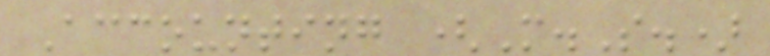Accounting (M.S.)
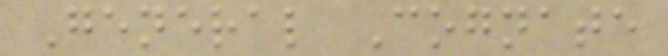General Cognate
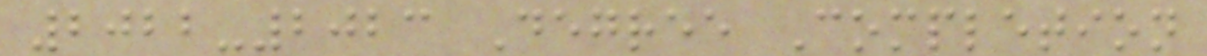2022-2023 Degree Completion
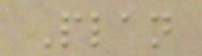Plan
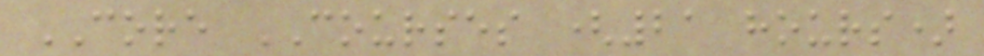CORE COURSES (21 hours)
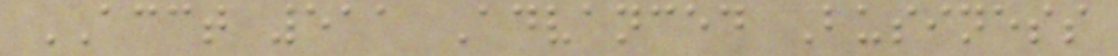ACCT 511 Advanced Business
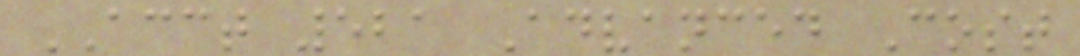ACCT 521 Advanced Cost
